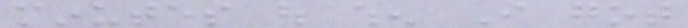minutes out when I got
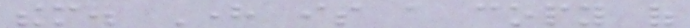them. Here is a copy of
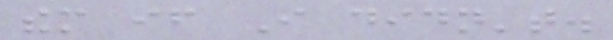them if I didn't.
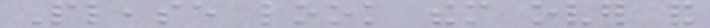Please look them over and
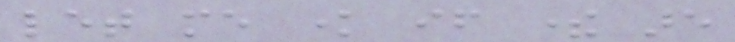let me know if there are
